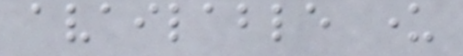available under
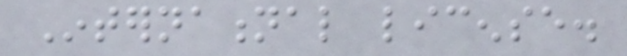International license.
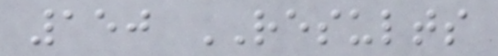150 RESULTS
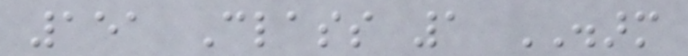151 Class 1 DISARM
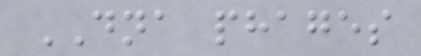DNA phages
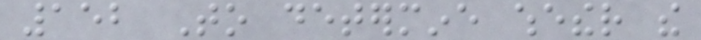152 To determine whether the
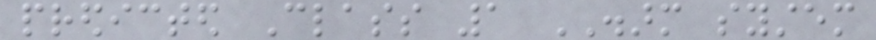predicted Class 1 DISARM system
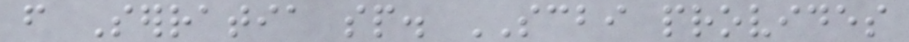from Serratia sp. SCBI provides
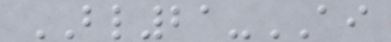BL21-AI
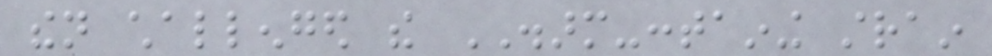then challenged the DISARM-containing strain
